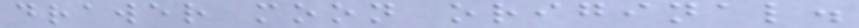drawer moon original.
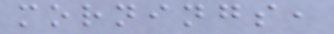mornings,
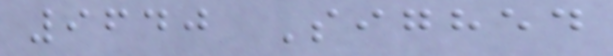9640 Sighed
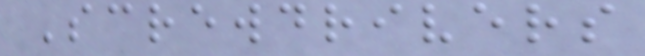Screwdrivers
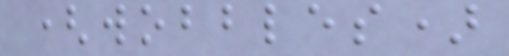(wobbles)
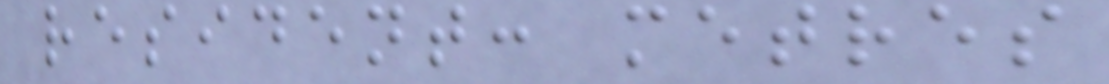resident: metres
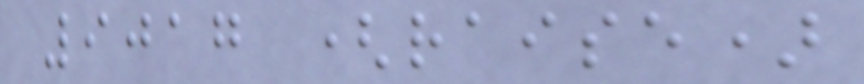9017 (raise)
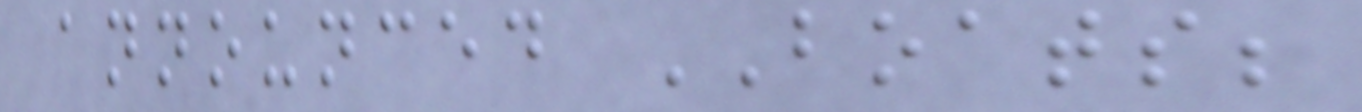announced BOATS;
